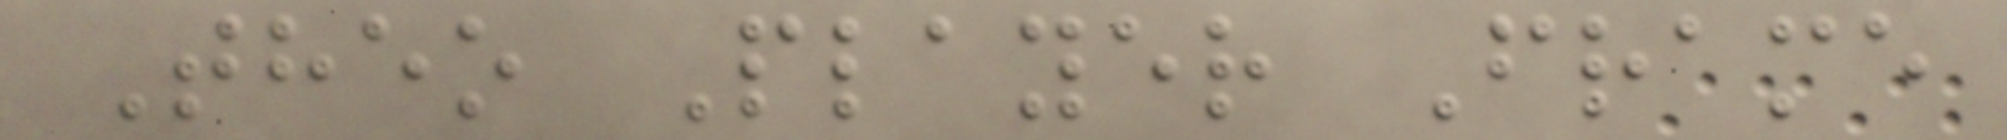Theo Player Frame
